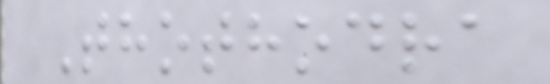Thothodra
